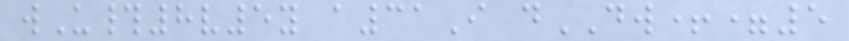wU#8v5y a31I dDW+=5
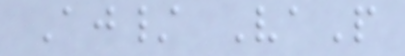Aj/ VaP
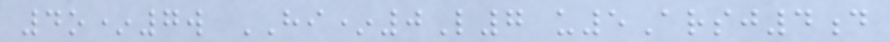4o*7w HI*0L7 u5Arsj4d
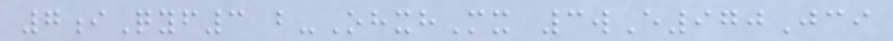7iQyf3 b-OhxhMx 3wE970Jci
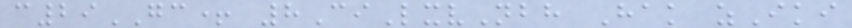c29GC+ 8CiLxvNbh Hak zIki
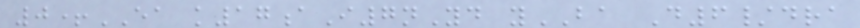0+EA k17aI7nYd yBA D6/dra
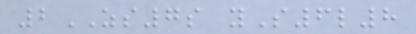2ZS7s yS6l8
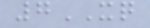7XQ
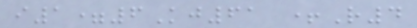i1=6Kj61 +R4
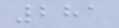281
